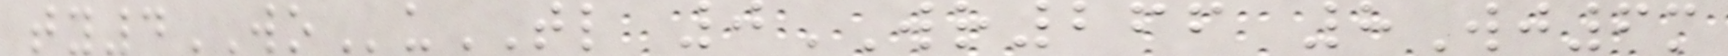ty4WOuTL 0WR266 8Wj6m
